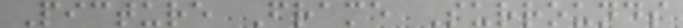Picture Frame Surrounds
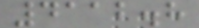4112.8
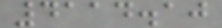4114.10
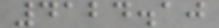4124.10
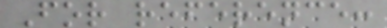For reference:
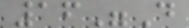16"D
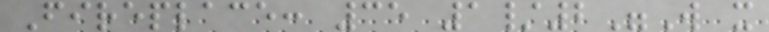Fireplace: 35 1/2"W x
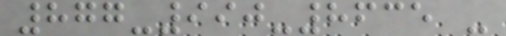877-990-8635 -
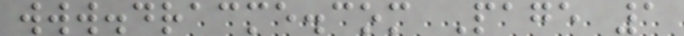www.dracme.com Page 1
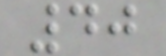40
